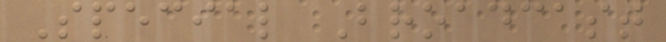Special Broadcast
